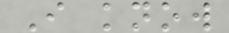I know
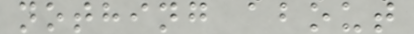nothing about
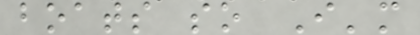boats so I'm
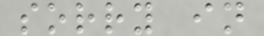sorry in
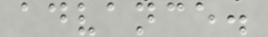advance.
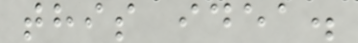this idea.
